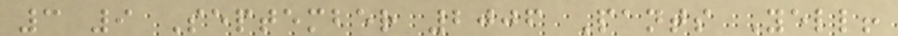3 9 September 2006 Pants Yell!
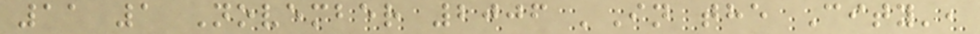11 1 November 2006 'In the City',
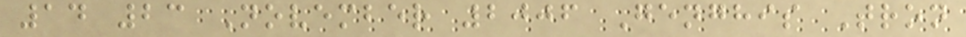14 23 November 2006 Genghis Tron
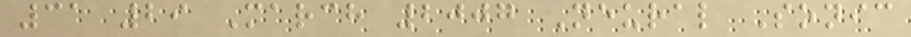31 29 March 2007 Neural Sonic
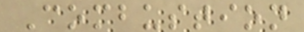Combustion
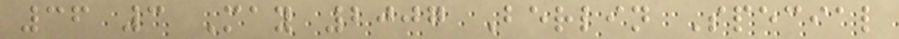36 3 May 2007 Berlin Special
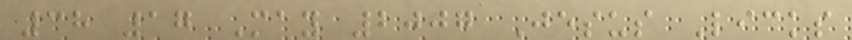38 17 May 2007 Jesus Licks
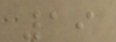19
